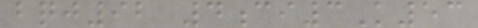bqj92 4ci3K53
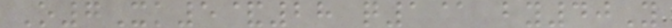O7Xk5&28 q1@ by40Y
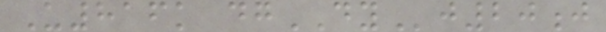U816k dgDYj20j
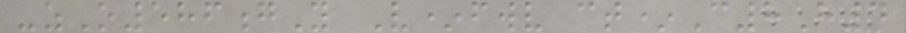-zO586gY V*fwv ct*C8H4
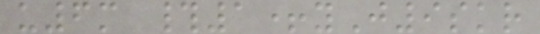u6m #1+yJ9skr
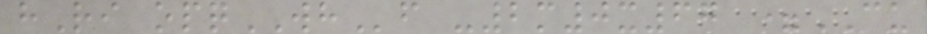hRi opqWHf -2m0x67 =CU
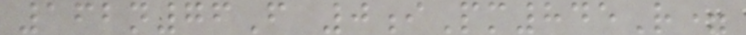162n76F 0iPm845R=
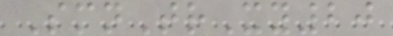SmnTrXy20
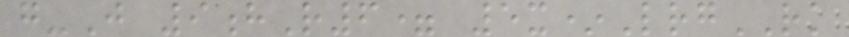g-J 9hR6= 5x*LrgRK
